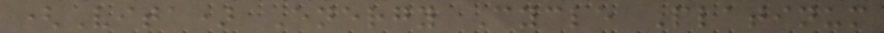(Vita) Energy Cycle Platinum
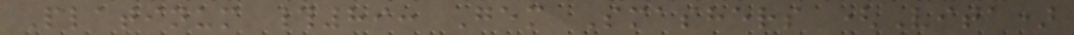Platinum #89: Gem Smashers (Vita)
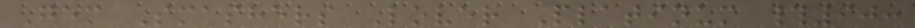Gem Smashers Lover Platinum #90:
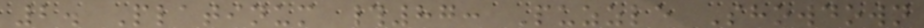2. Platinum #87: Puzzle Showdown
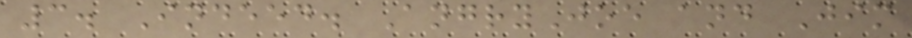3. Indeed. AngryJoe and Jim
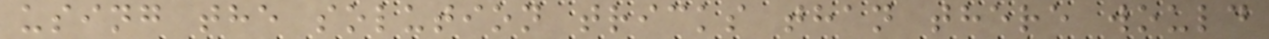using the solution tricks than there would
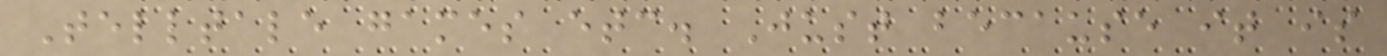Telltale games etc. Just because it is
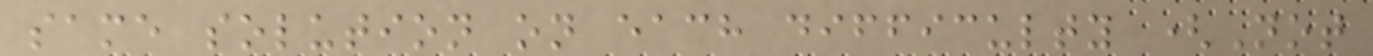same solution on each difficulty (Not
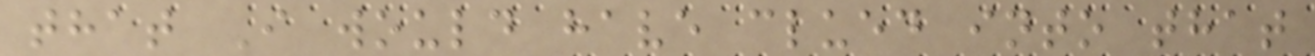that I would have clued into that
